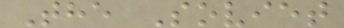The Soviet
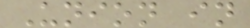Union in
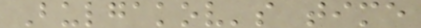Bulgakov's time
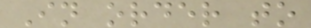In order to
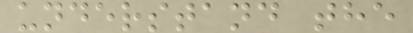understand the
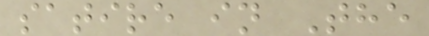satire in The
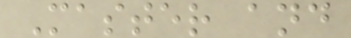Master and
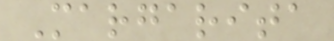Margarita
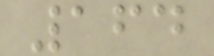164
